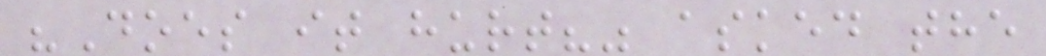"Does it hurt?" asked the
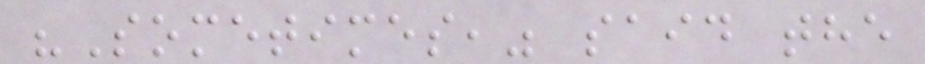"Sometimes," said the
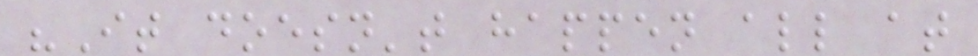"It doesn't happen all at
